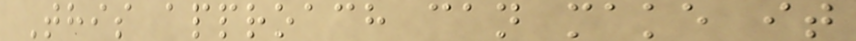This approach can make it
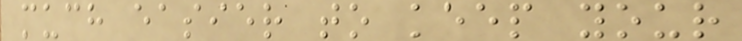much easier to keep your
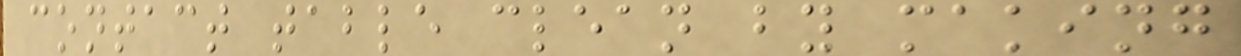contact table clean by making
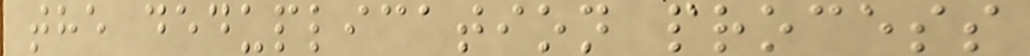the deduplication process
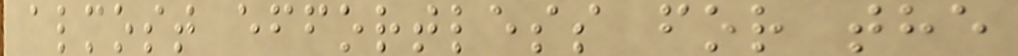almost effortless for the
